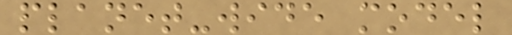planet-wide model
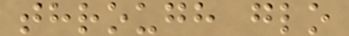through glo
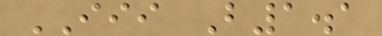III B1.1
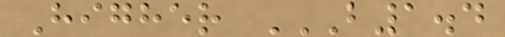Higher B1.4
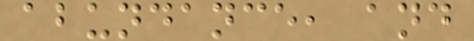abundance, and
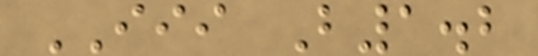III B1.2
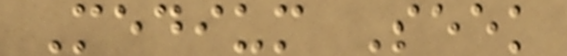Medium Seek
